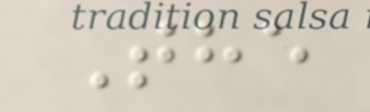The
